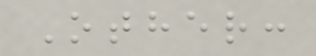Other:
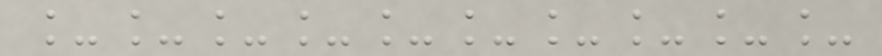__________
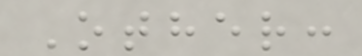Other:
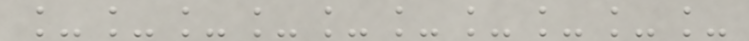__________
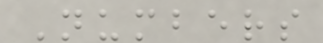Numbers
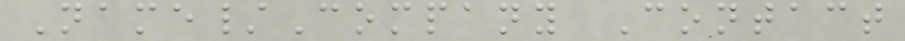Name/Company Contact
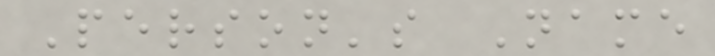Person's Name
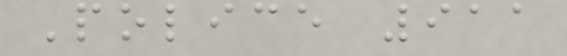Police 911
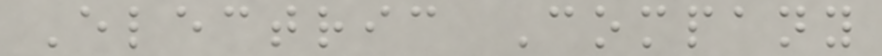Electric Company
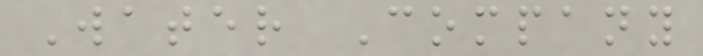Water Company
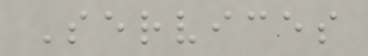Services
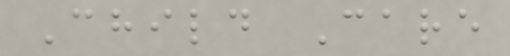Child Care
